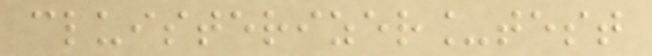cluisterizer_test
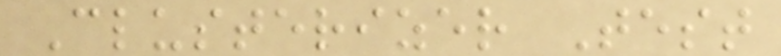Clusterizer Test
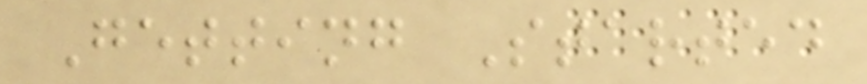Getting Started
